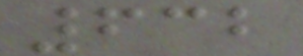632
